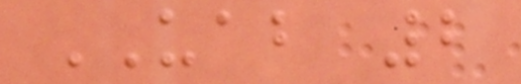UAB 2
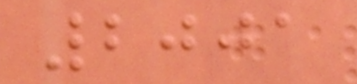2001
